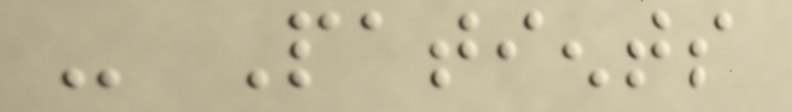- Patients
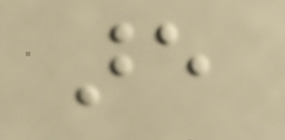are
